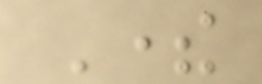There
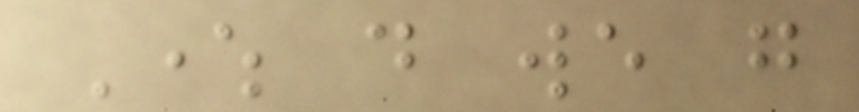Where do we go
